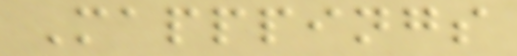Mapppings
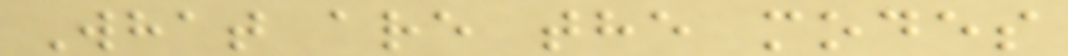What are the modes
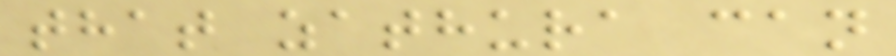that zathura can
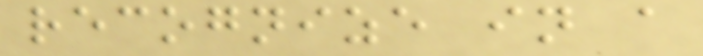recognize in a
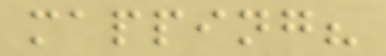mapping?
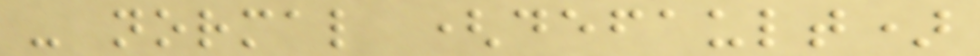- normal (default)
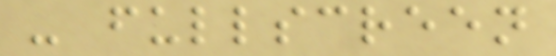- fullscreen
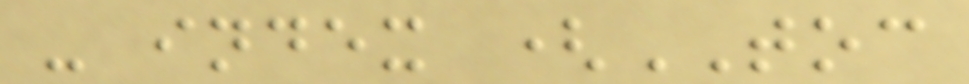- index (TOC
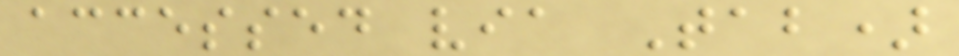accessed via Tab)
